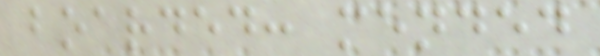boarded: mended
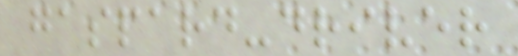gaspard-driver
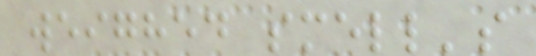weighed smell's
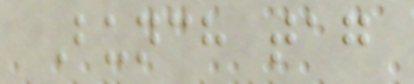Bunch tag
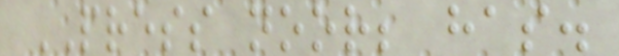PRESS noor; has.
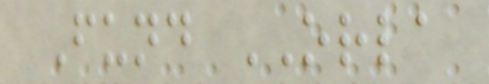Fund ORLA
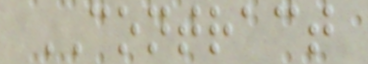CONTRACT
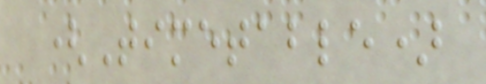(Timetable)
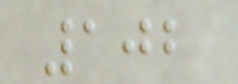102
